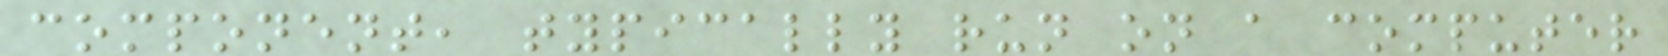component, typically run on a computer
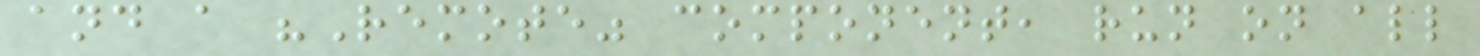and a "Remote" component, run on all
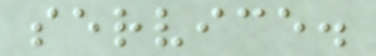service.
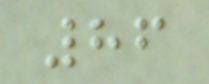86
